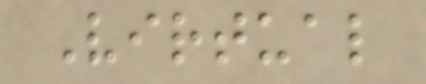Virtual
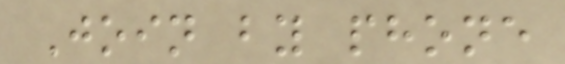Join by phone
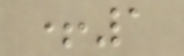+1
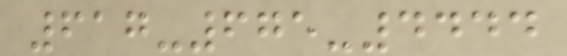617-675-4444
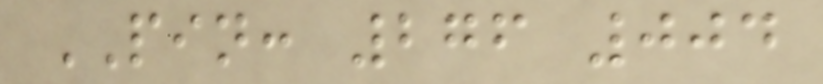PIN: 276 004
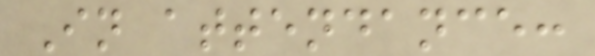In attendance:
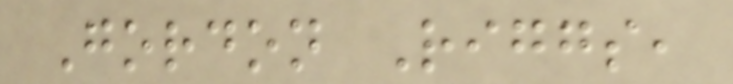Gordon Riggs,
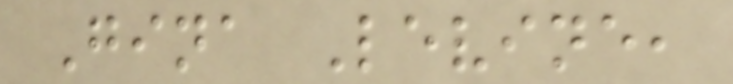Gina Levine,
